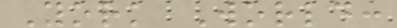York World:
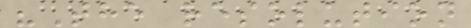"The resolution
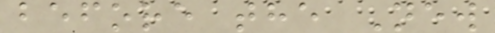before the New
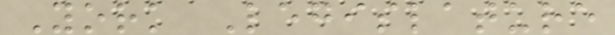York Legislature
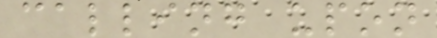calling upon
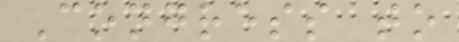Congress to
